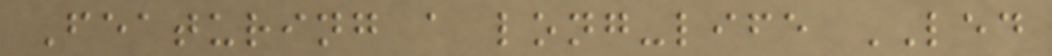Featuring a long-life LED
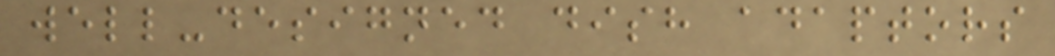well-designed dish adaptors
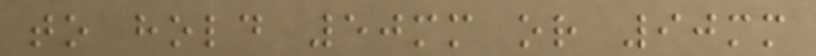to hold 50mm or 90mm
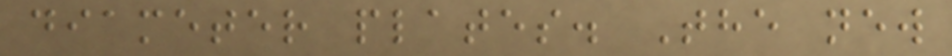diameter plates. The new
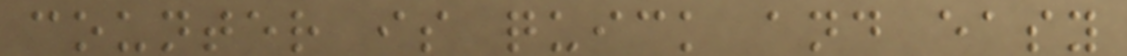counter is quick and easy
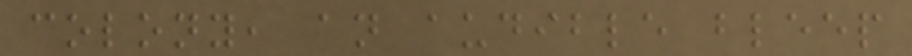colony, an audible bleep
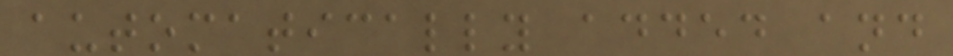automatically added and
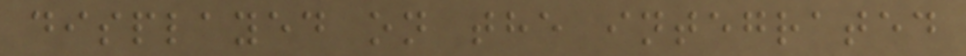displayed on the integrated
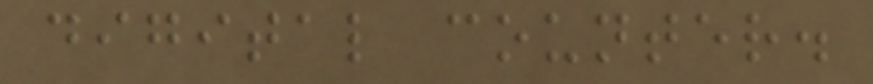digital counter.
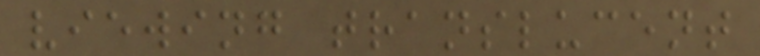viewing translucent
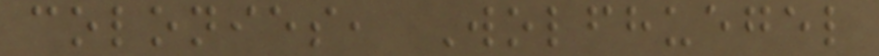colonies, Wolfhuegel
